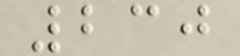230
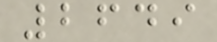2649
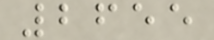2655
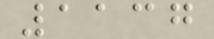1137
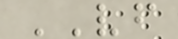VF
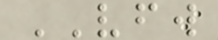VFW
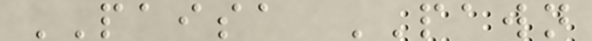PAISA PAWN
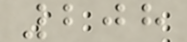208
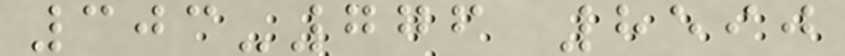303-776 8590
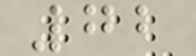72
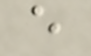e
